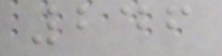246
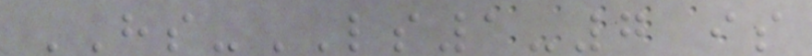HS-LS1-7 is
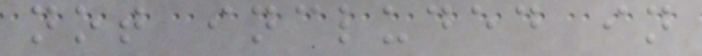not included in
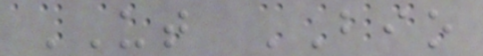UT BIO
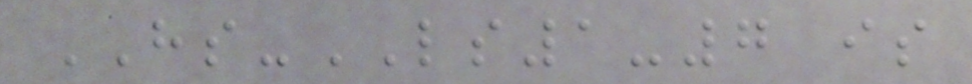HS-LS1-7 is
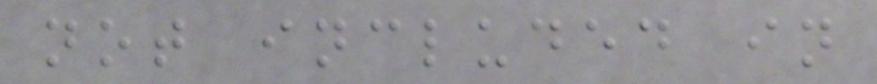not included in
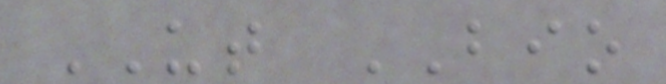UT BIO
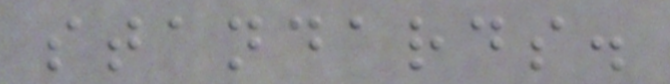standards.
